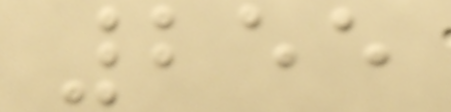255
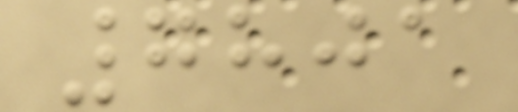7801
